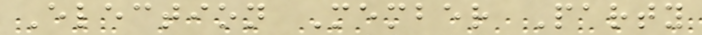Election Member Party
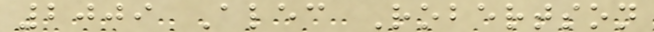2009 Alec Robertson
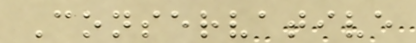Conservative
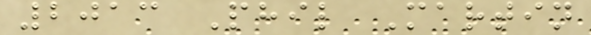2013 Phil Martin
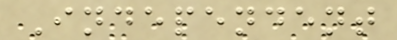Independent
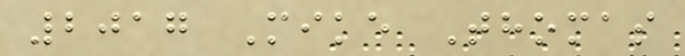2017 Mike Thomas
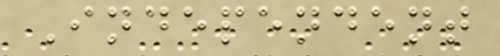Independent
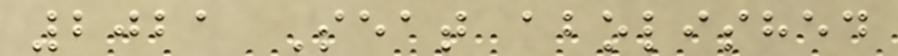2021 Seat abolished
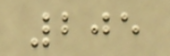205
